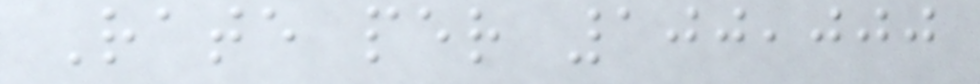Rate per 100,000
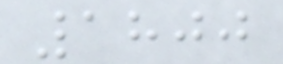1800
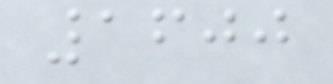1600
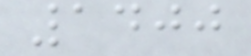1400
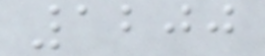1200
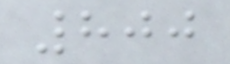800
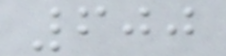600
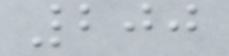200
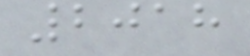2018
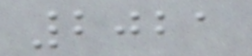2021
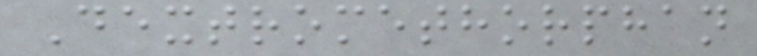Dextromethorphan
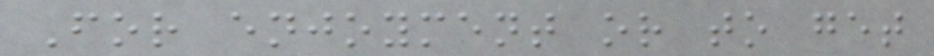For enjoyment or to get
